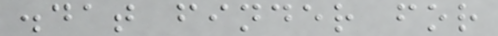.dat finder for
